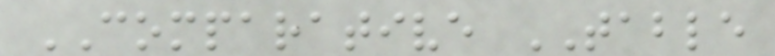COMPARATIVE TABLE
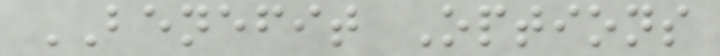BENEFIT Options
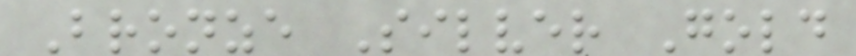Bronze Silver Gold
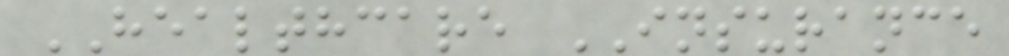HEALTHCARE INSURANCE
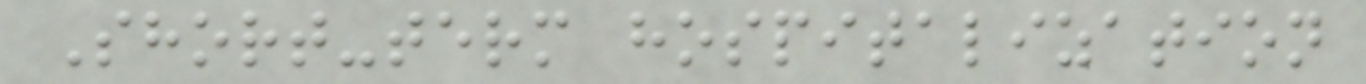Short-term hospitalization
